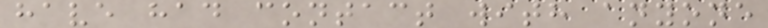have had contact with anyone
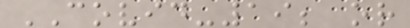COVID-19; or
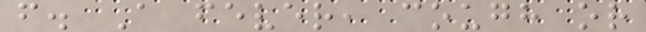f. A fever, cough or
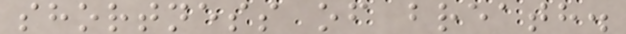shortness of breath.
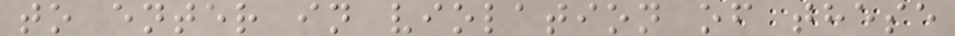to enter in violation of these
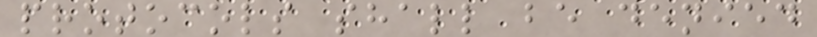protocols shall be denied
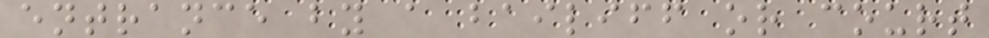entrance by a bailiff or court
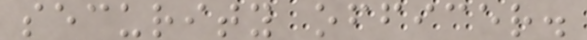security officer.
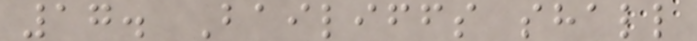17. Bailiffs shall
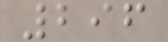296
